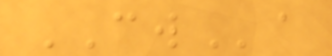CWa
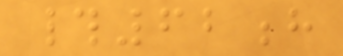#62h
